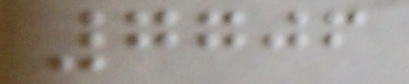7706
